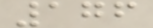176
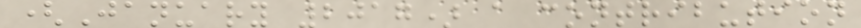(January 2017) a contribution
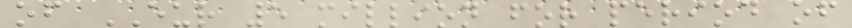of EUR 5 million for period of
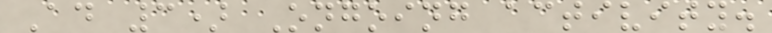Ad 3) Ongoing activity.
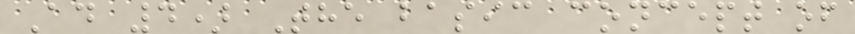Ad 4) The basic concept of
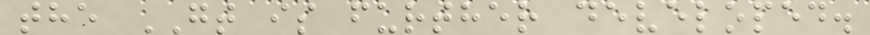the GT is further developed.
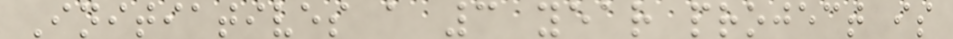Initiatives a 3 year project is
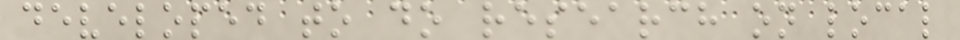developed to do research on local
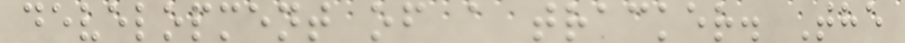development of a tracker. The
